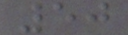50
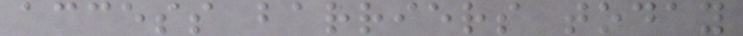access barriers today
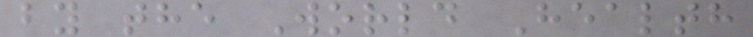by the World Health
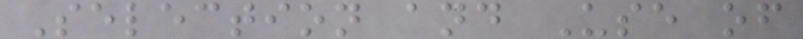Selection and Use of
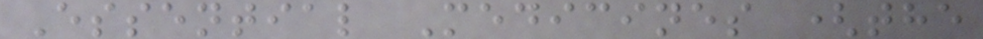Essential Medicines (the
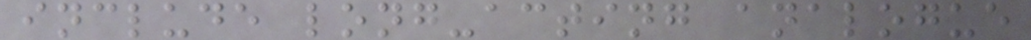include long-acting analogue
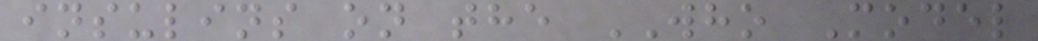insulins on the WHO Model
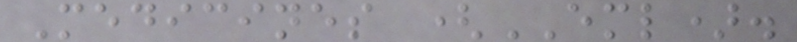Medicines (EML).
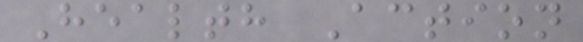Health Action
